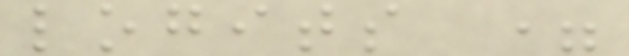logits =
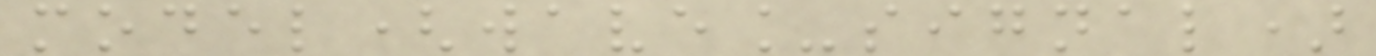model(wave_signal)
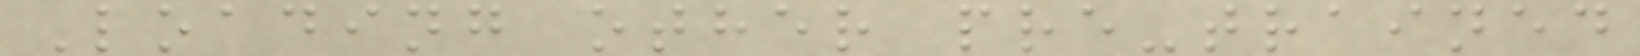Loading other pre-trained
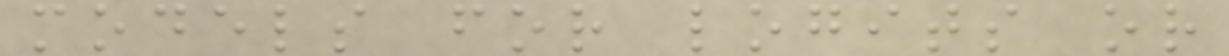models for logits or
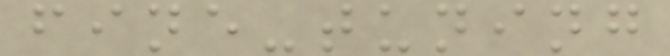fine-tuning
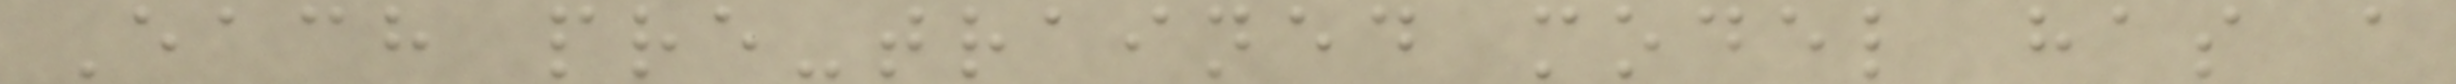Each pre-trained model has a
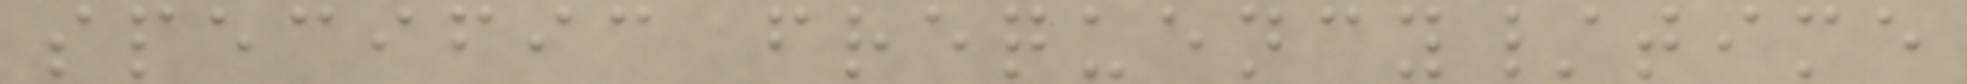specific frequency/time
